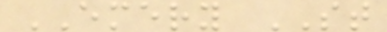EMERY ST
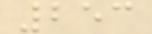253
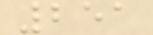251
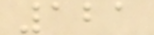121
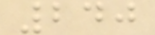240
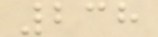238
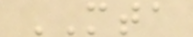MTA
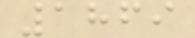1869
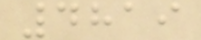4819
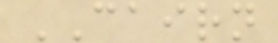CAIRN
